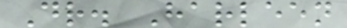Dr. Harleen
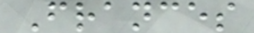Frances
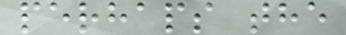perhaps the
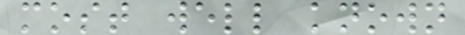most well known
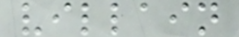villain
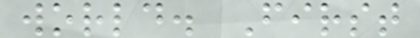world. First
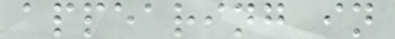appearing in
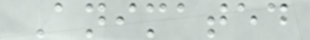Animated
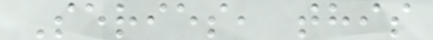Series, this
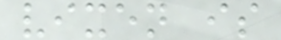vixen is
